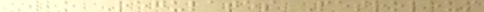Who Regulates Petroleum
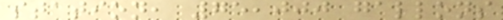station, 75,000 gallons
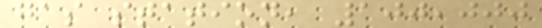gas station, 100,000
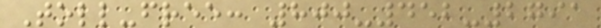Toll-free: 800-452-2791
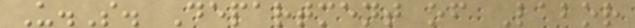U.S. Department of Labor
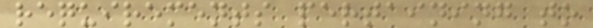requirements pertaining to
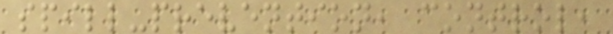spill-prevention, control,
